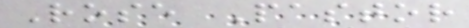Rose Pastor
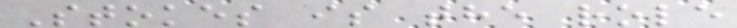Stokes is the role
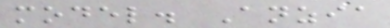model. Anzia
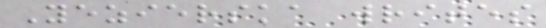Yezierska writes
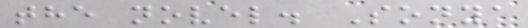the novel. Sonya
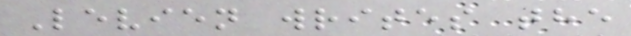Levien writes the
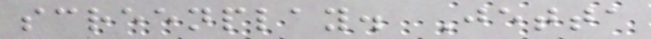screenplay. Jetta
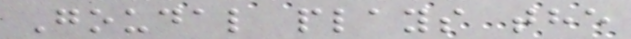Goudal plays the
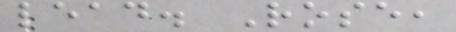lead. Rose,
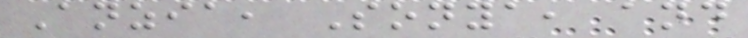Anzia, Sonya, and
